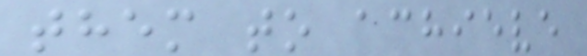them to achieve
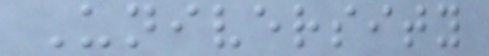University
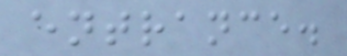entrance.
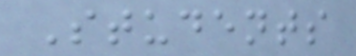Students
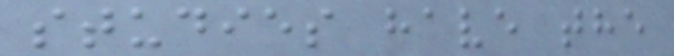studies have the
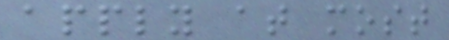apply at most
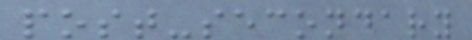post-secondary
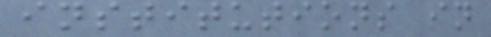institutions in
